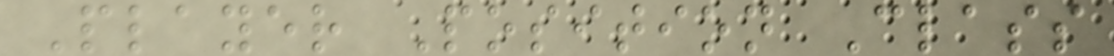Player Position Class
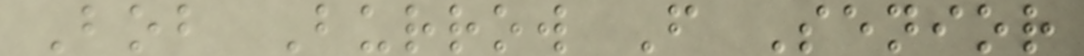Bob Burrow F Senior
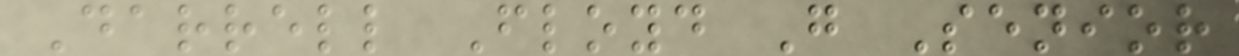Darrell Floyd G Senior
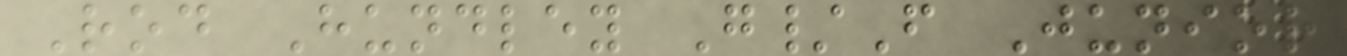Rod Hundley G/F Junior
